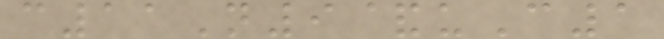c11N9&uC1
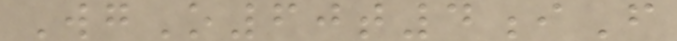WgO60t4iF
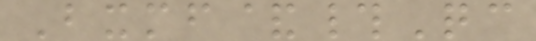Bxmf&#Qc
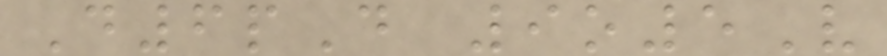D6pD 9o5V
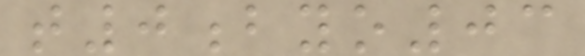t0byo03
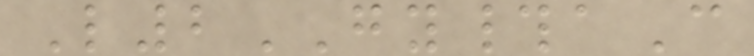L2GY#aC
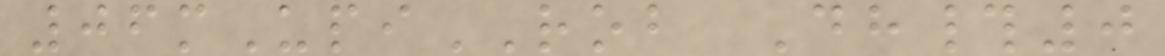06mUpiROB Dh#0
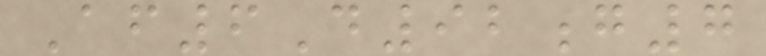Af6D92g7
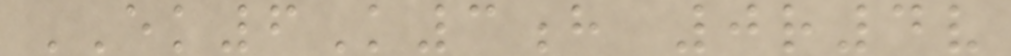EK6K3h 0r4v
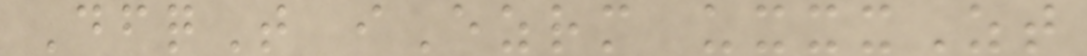DfqT iEzrm uxxxZt
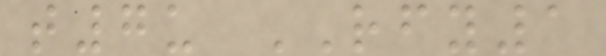t7u RFY1
